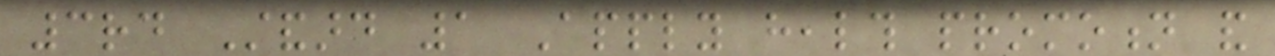3rd Standard 1 Apply health promotion and
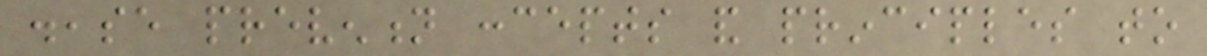disease prevention concepts and principles to
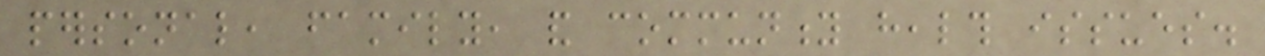personal, family, and community health issues.
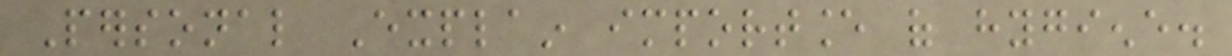Personal Explain importance of hygiene.
